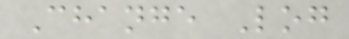Change Log
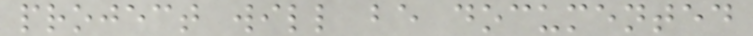project will be documented
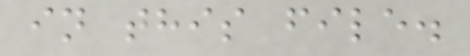in this file.
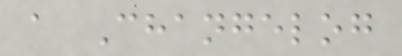a Changelog
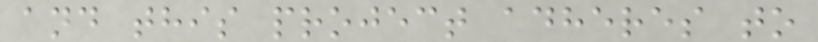and this project adheres to
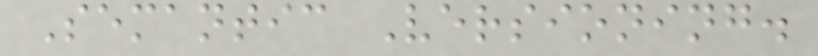Semantic Versioning.
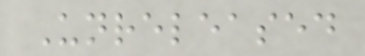Unreleased
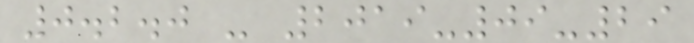0.2.0 - 2019-09-29
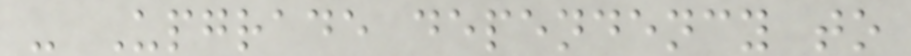- Upgrade dependency to
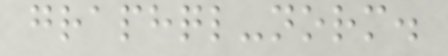graphql-norm.
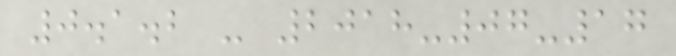0.1.2 - 2018-07-17
